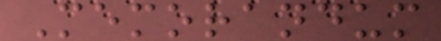Memorandum
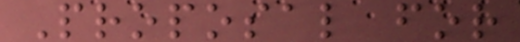Proposal for
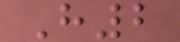H2
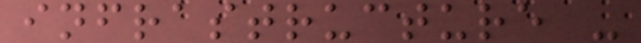infrastructure -
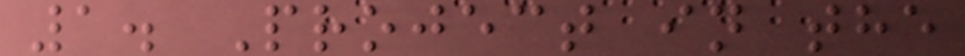1. Project in the
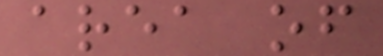area of
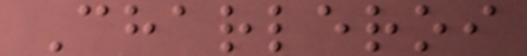Charleroi
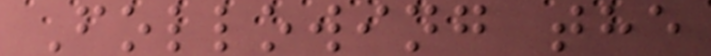Following the
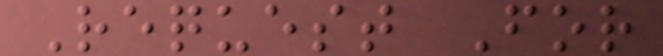Request For
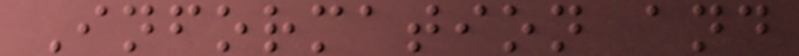Information and
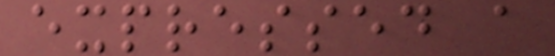expressed a
